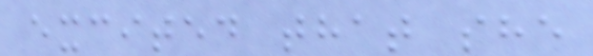excited that she
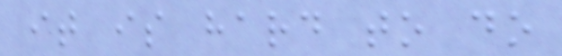it is hard to do
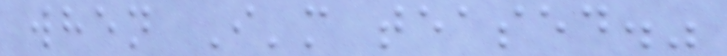when I'm teased."
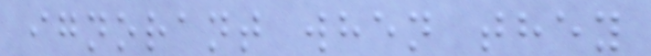ignorant when they
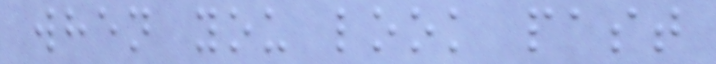when you look past
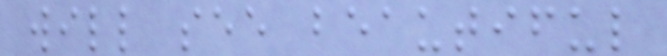will see beautiful
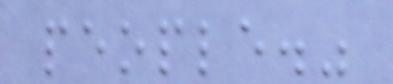people."
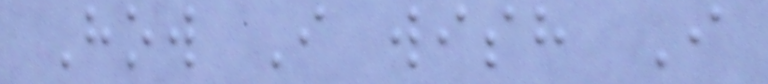How I wish I
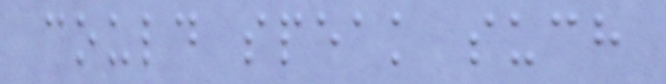could speak such
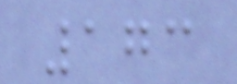173
